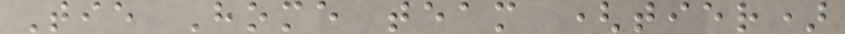Tie Home team (tier)
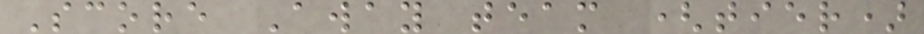Score Away team (tier)
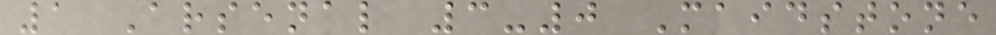1 Arsenal 3-0 Maidstone
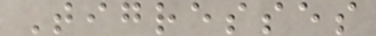Tigresses
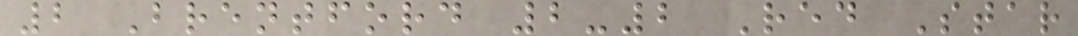2 Brentford 2-2 Red Star
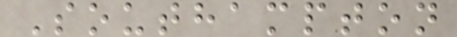Southampton
